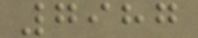7987
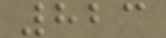823
